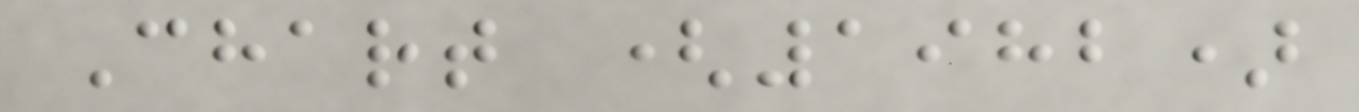Chart (1982)
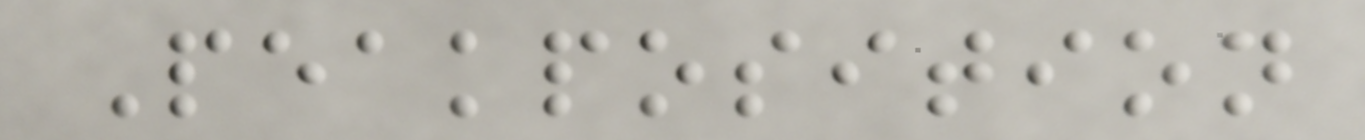Peakposition
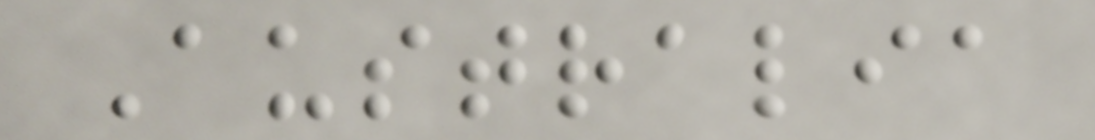Australia
